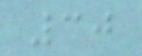30
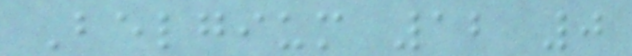Belgium 12 0
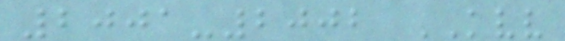2001-2002 KVV
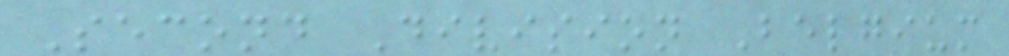Second Division Belgium
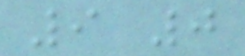9 0
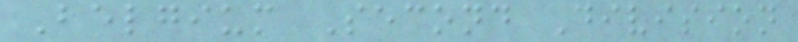Belgium Second Division
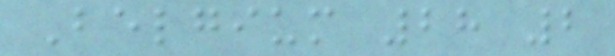Belgium 28 2
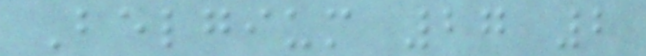Belgium 27 2
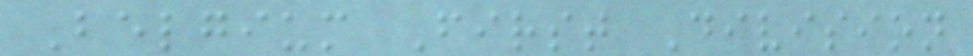Belgium First Division
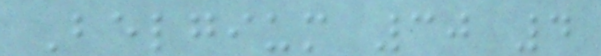Belgium 30 4
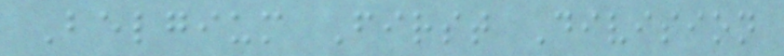Belgium First Division
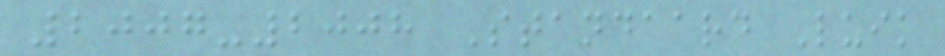2007-2008 Standaard Luik
